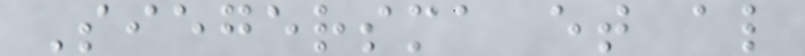Siegersma et al
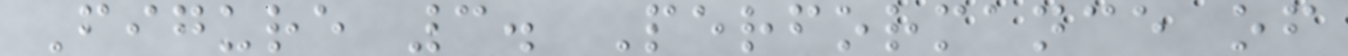Figure 3. Performance of
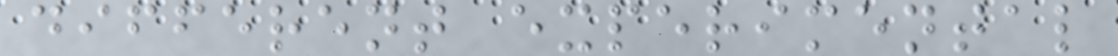different experimental
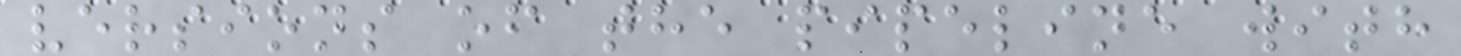versions of the pipeline with
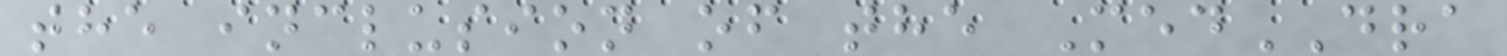the inclusion of the MedDRA
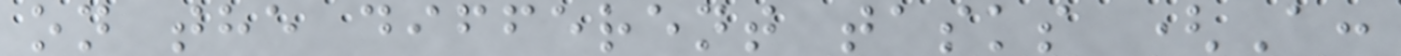on the different tasks (A:
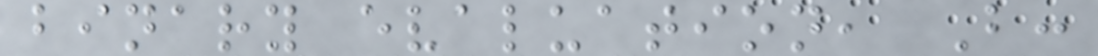binary evaluation, B:
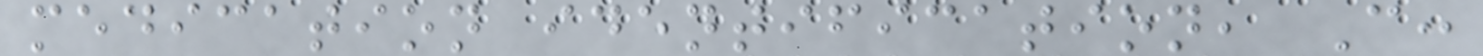medication identification, C:
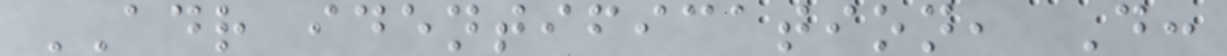ADR identification, D:
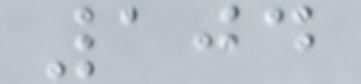104
